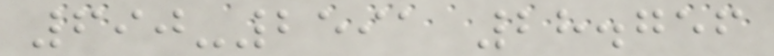690-2591 28.756
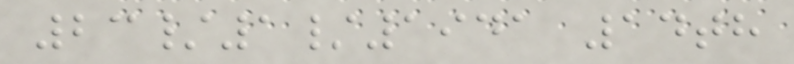23/1/1941 14th
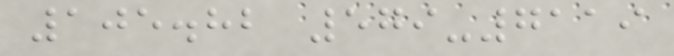105.82 579-7119
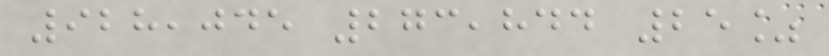928,045 273,844 25%
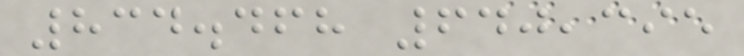834.468 640,395
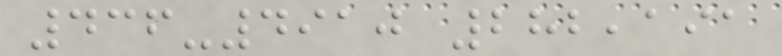436-4910 282,191
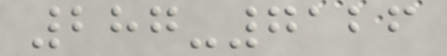287-7126
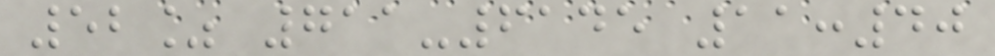52% 711-6145 11:40
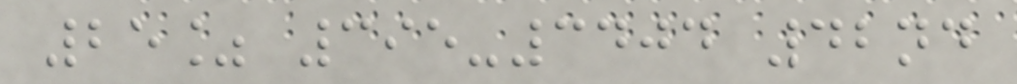25% 395-3404 42nd
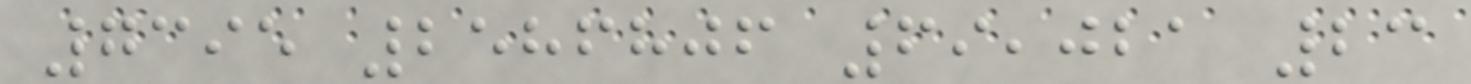7395 2586806 69,021 23
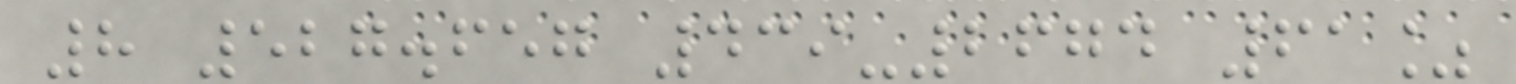8 527.657 439-2674 61%
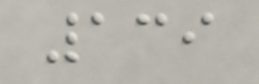139
